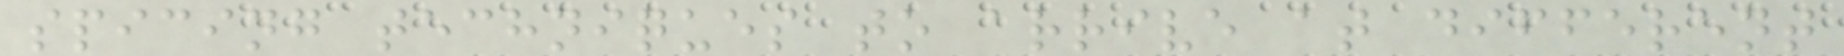spicing techniques to arrive at different
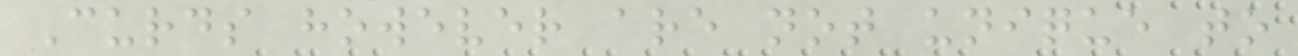Curds however are not unique to
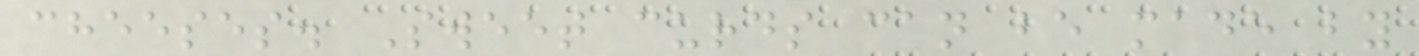cheeses. Sweet curds can be made by
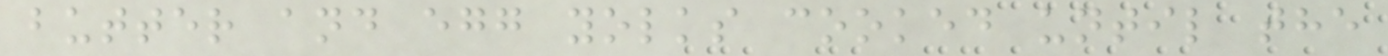butter and egg yolks cooked until the
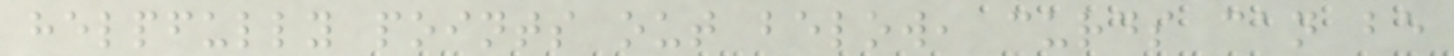helpfully points out below, curds can be
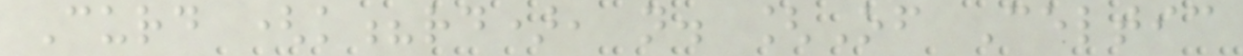Curd (k?rd), n. [Of Celtic
